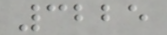3225
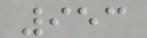953
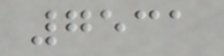7531
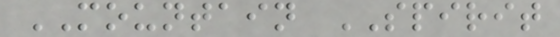MOUNTAIN SPIRIT
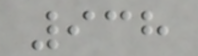938
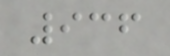936
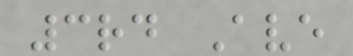3rd Ave
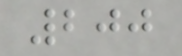200
